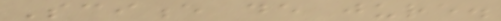Science de jure.
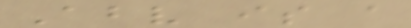Above is a
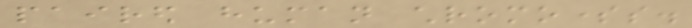paired human chromosomes.
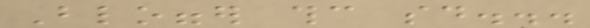Blogger thc said...
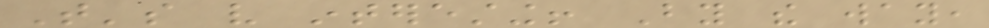That's very interesting! By the way,
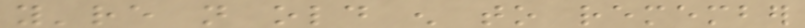you're not old enough to remember
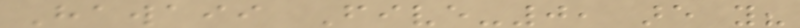Hawaii Five-0, are you?
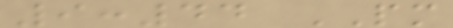9:44 PM
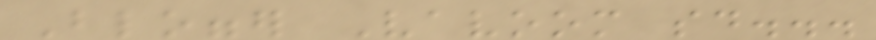Blogger Vavoom said...
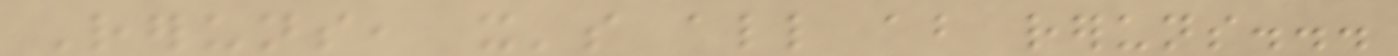Reruns, it's all about reruns...
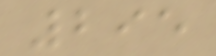295
